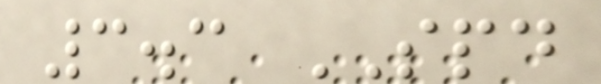3.3 SPD
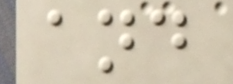and
